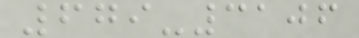679-3106
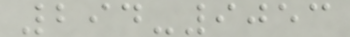294-9053
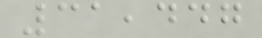31,447
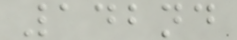142nd
